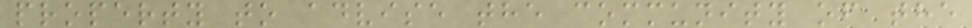property to advise the community of the
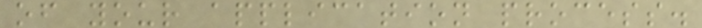of your application process.
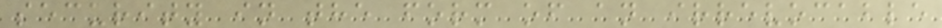security in the form of an irrevocable
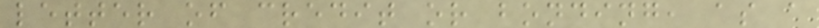letter of credit or bonding, as a
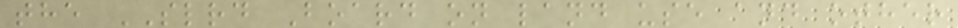the SLRD Board on land use and other
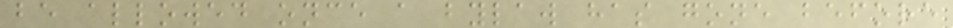be allowed once a bylaw has gone before
